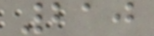210
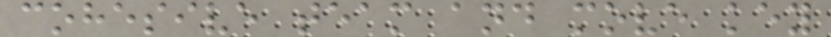cohesive team and move key
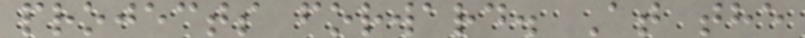projects forward. At the
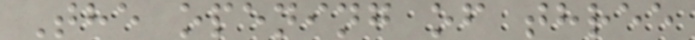The opening of three
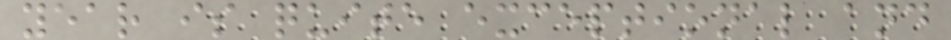year is quite exceptional and
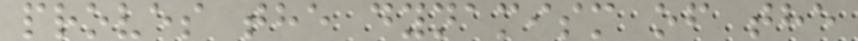proves the dynamism of the
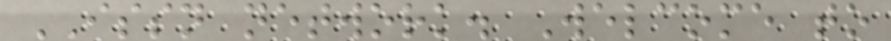ISSN network. Welcome to
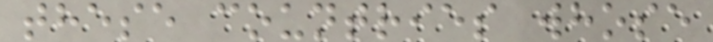these countries whose
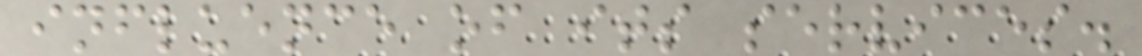influence of its services.
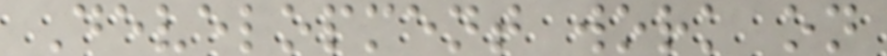Development work on
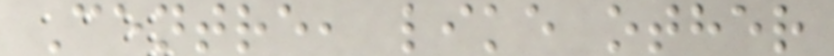Centre, like other
